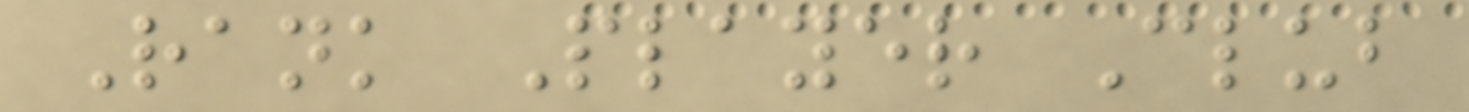Rank Player Club
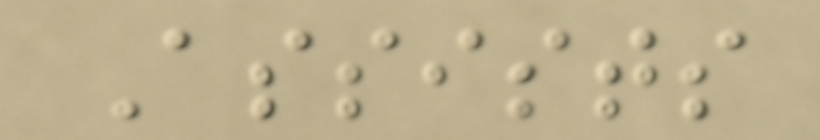Assists
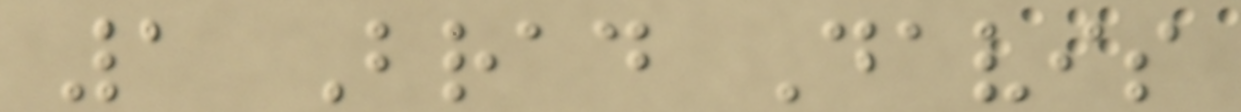1 Brad Davis
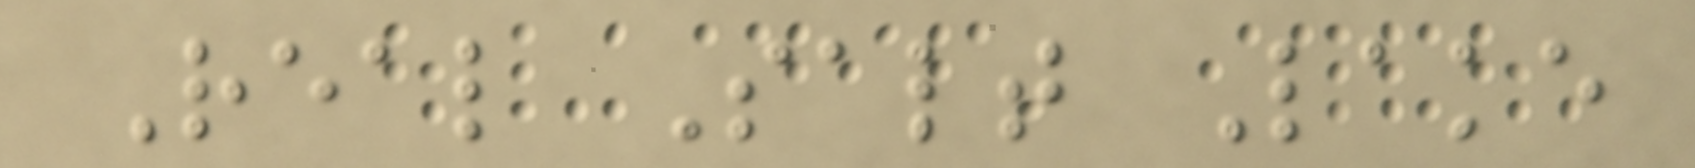Real Salt Lake
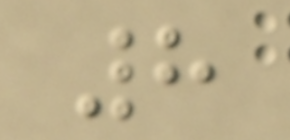8
